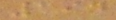194
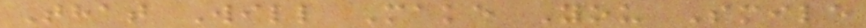That Will Make You Smile
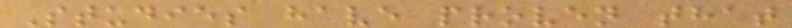Studies have proven that
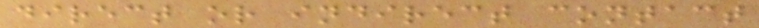direct or indirect contact
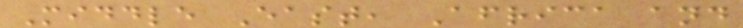Middle East, Africa and
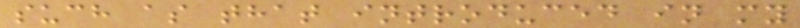such as that introduced in my
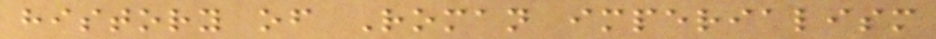history of Roman imperialism
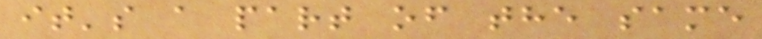it's a part of the same
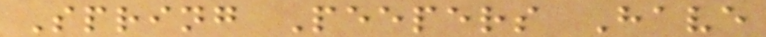Spring Peepers Have
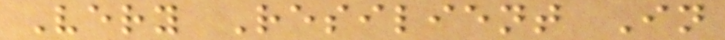Very Resilient In
